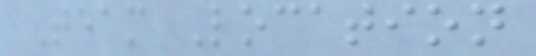Team Location
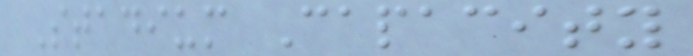Stadium Capacity
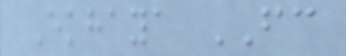Ekhaya FC
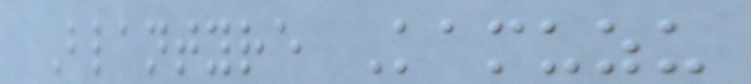Blantyre Kamuzu
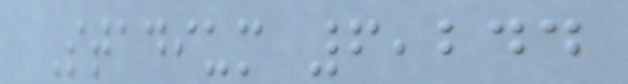Stadium 6,244
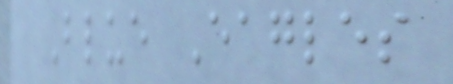Blue Eagles
